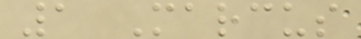1 Marcus
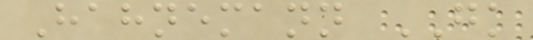Hahnemann GK
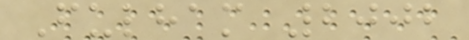Fulham 2002
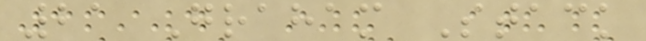21 Graham Stack
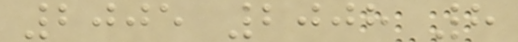2005 2008 8
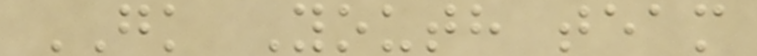GK Youth team
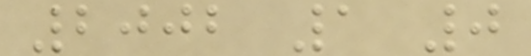2002 1 0
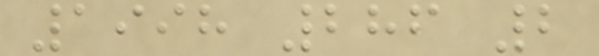1998 286 2
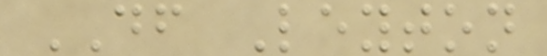DF Leyton
